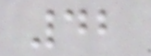42
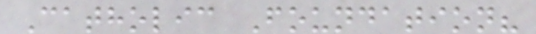Catholic Foundation?
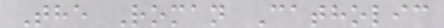The Roman Catholic
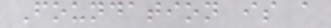Foundation is a
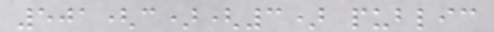501(c)(3) public
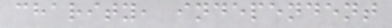charity, independent
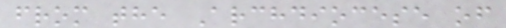from the Archdiocese of
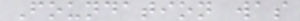Foundation was
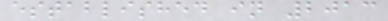established in 2013
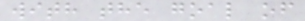with the goal of
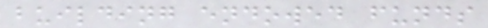building endowed funds
